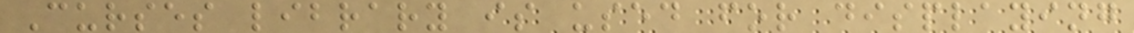Curses library is used for displaying
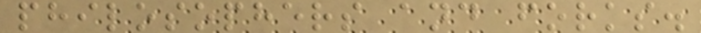philosophers and forks.
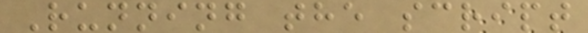Running the script
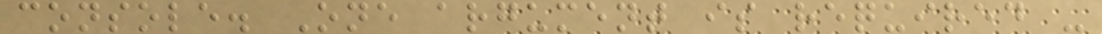console. One argument is required -
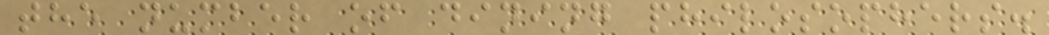the number of dining philosophers.
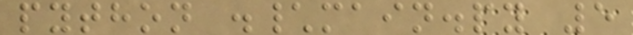python .\main.py 5
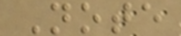Note
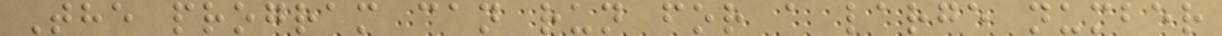The program can run for a large number
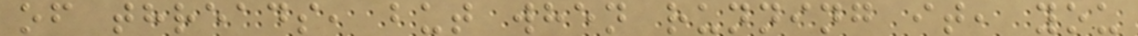of threads, but when running it, you
